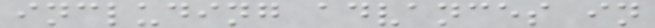including advances in
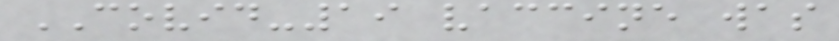COVID-19 vaccine was
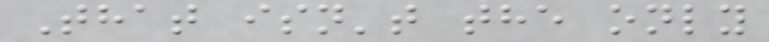That isn't the only
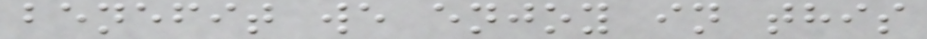benefit we enjoy in this
